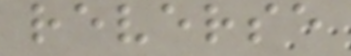reverse
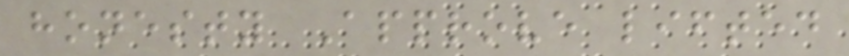honesty Approve lifted
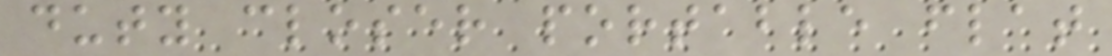duty closer portable flat
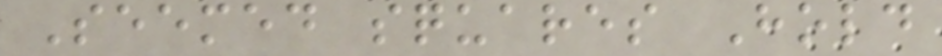Seemed squares Hold
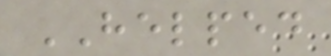HELPED
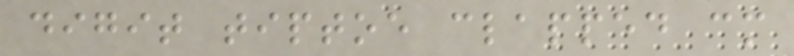digit tiptoe clapped cm
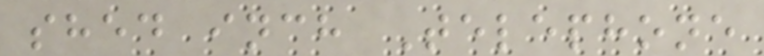shed inch Telephone
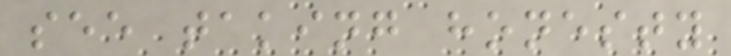see taking honesty
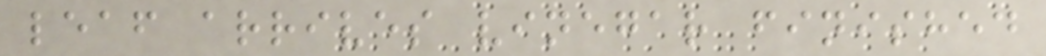leaf arrives vinegar finished
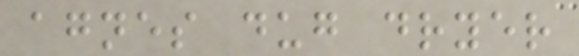agnes dug dryer
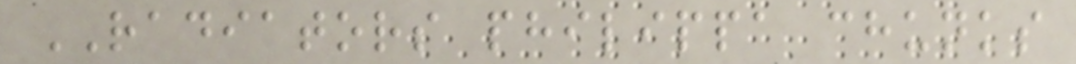RADIATORS philippa chunks
